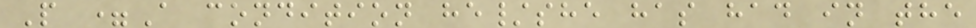P =A condition he/she has had in the
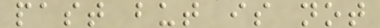past but is not
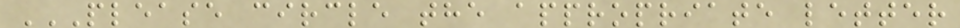PLEASE CIRCLE THE APPROPRIATE LETTER
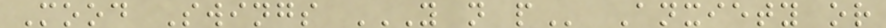Mood Swings Y N P Anxiety or
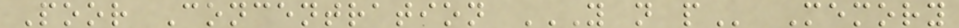Poor Concentration Y N P Memory
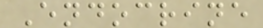Endocrine
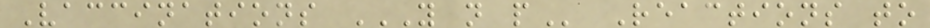Vaccinations Y N P Reactions to
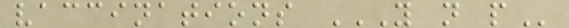vaccinations Y N P
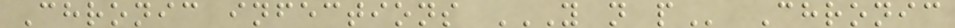Chronic infections Y N P Chronic
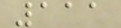111
